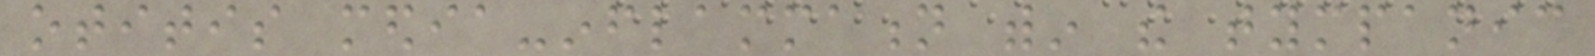otitis media-inflammation within the tympanic
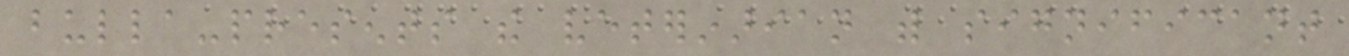bulla-presents the veterinarian with significant
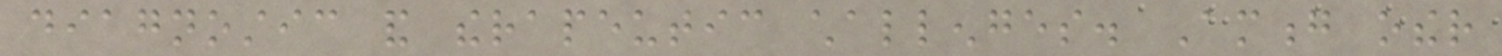diagnostic and therapeutic challenges. Among other
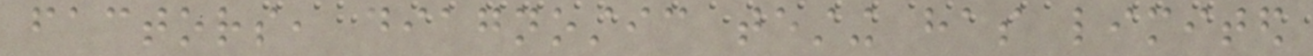factors, diagnostic testing has limited
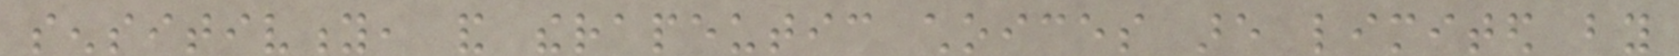sensitivity, and therapeutic choices are limited by
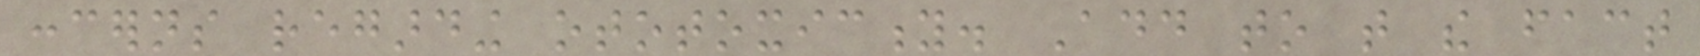concerns regarding ototoxicity. Add to that the fact
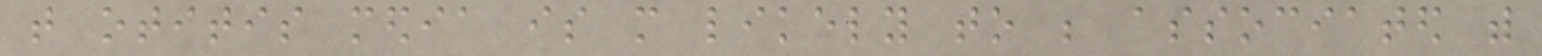that otitis media is more likely to be associated with
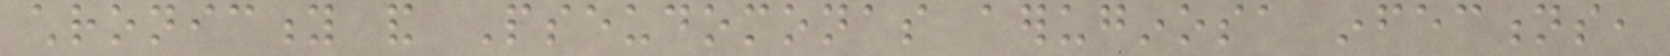chronicity and Pseudomonas aeruginosa infections,
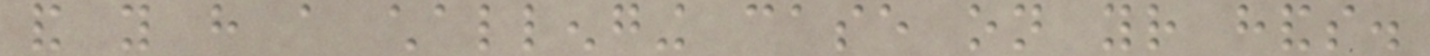and you have a challenging case on your hands.
